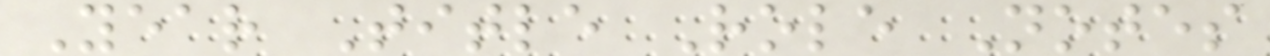Year Title Role Notes
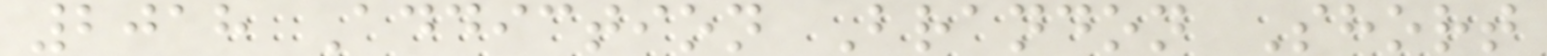2018 Addiction Brandon Short
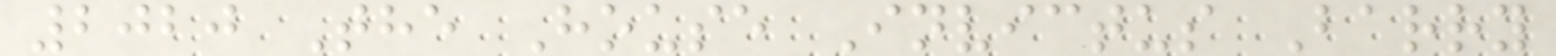2020 The House Invictus Barry
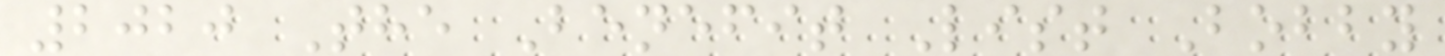2020 The Benefit List Bobby
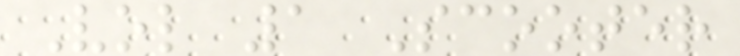Vol 1 Scooter
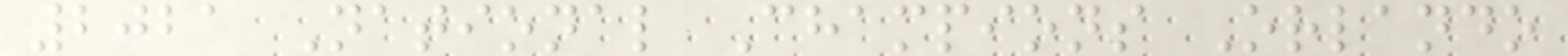2021 National Champions Orlando
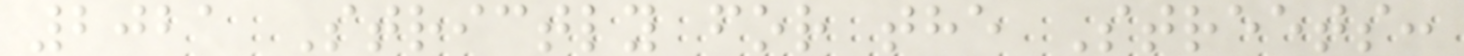2021 Strictly for the Streets:
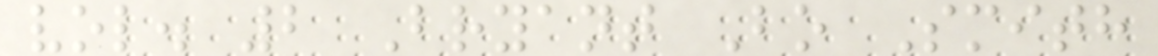vol. 2 Bryant Bo Smith
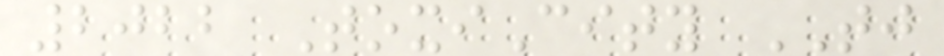2022 ToxiCity TJ
